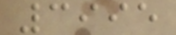3995
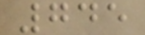745
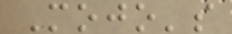Mojo's
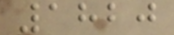1820
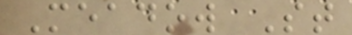Meadow St
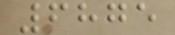6875
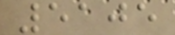5105
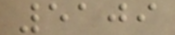5109
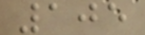105
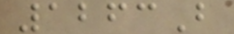1263B
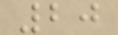20
